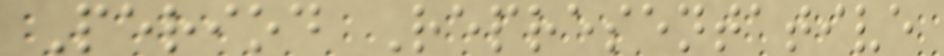Period Representative
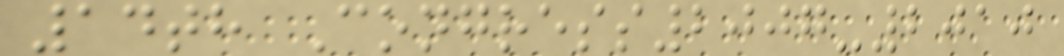14th Congress2007-2010
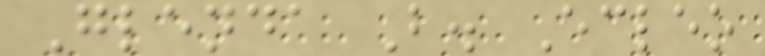Glenda B. Ecleo
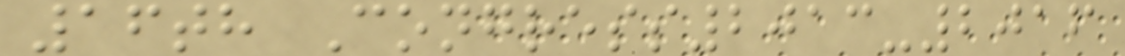16th Congress2013-2016
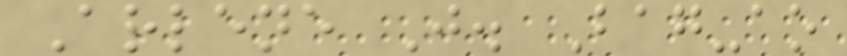Arlene J. Bag-ao
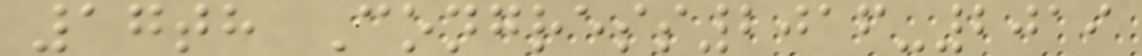17th Congress2016-2019
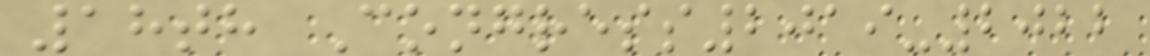18th Congress2019-2022
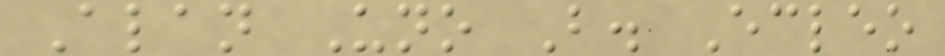Alan Uno B. Ecleo
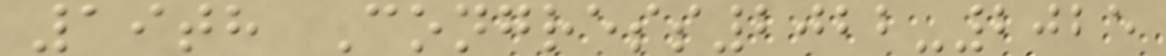19th Congress2022-2025
